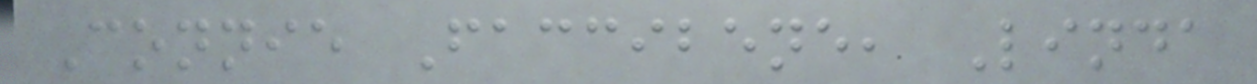Connie Faccibene, Linda
